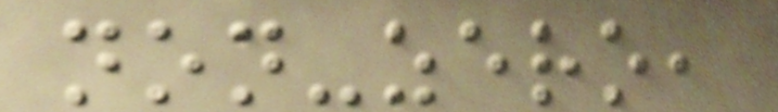non-zero,
